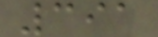391
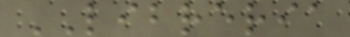LIBRERIA
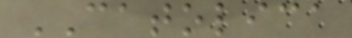CATOLICA
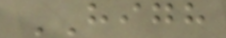HIGH
